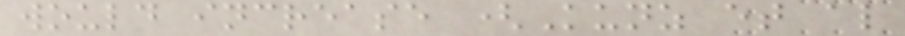would increase (Kunz et al
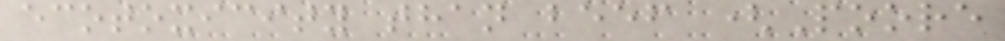ecotoxicity than beef (Poore
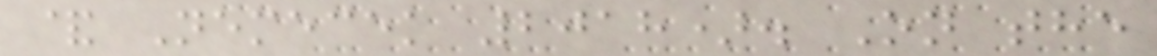& Nemecek 2018). On the
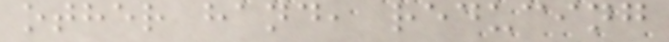other hand, reducing
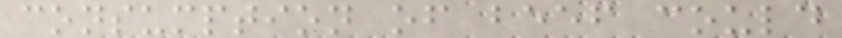consumption of beef could
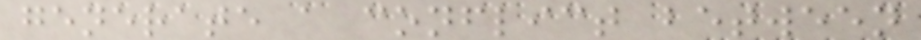generate a conflict between
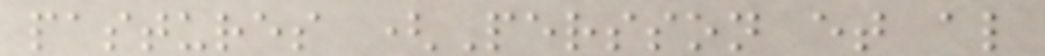pastures (Persson et al
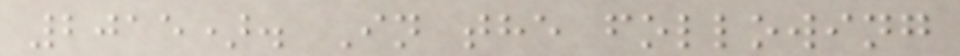2015). In the following
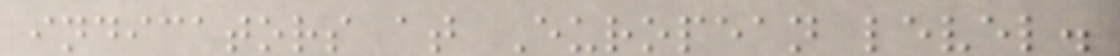indicators at European level.
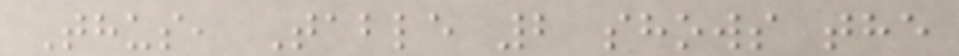Thus, Table 2 shows the
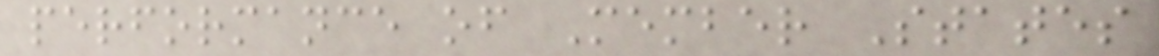performance of Member States
